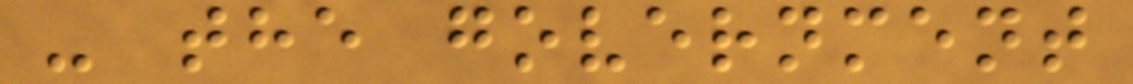- the government
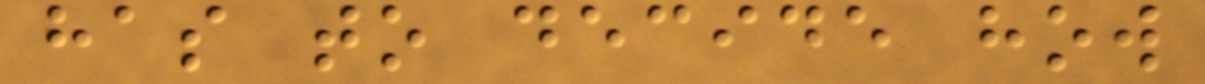has to decide how
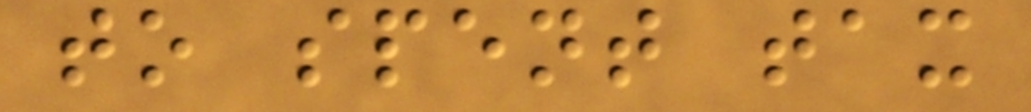to spent tax
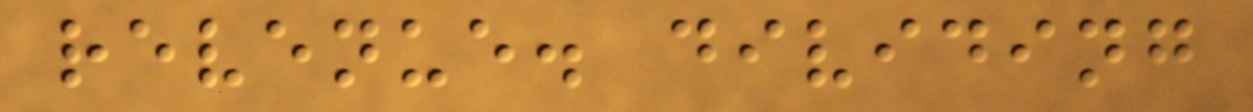revenue. dividing
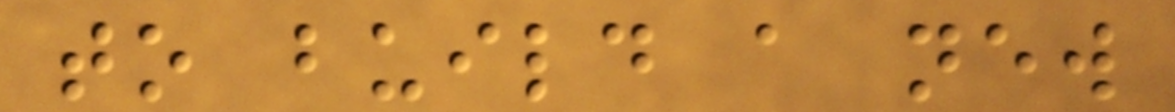to build a new
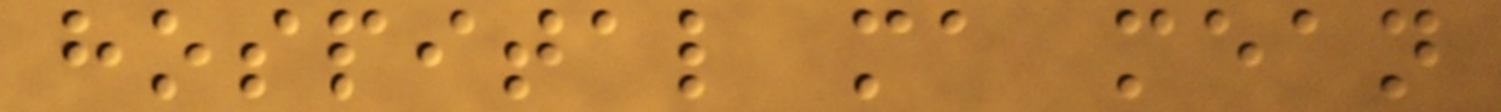hospital ma mean
